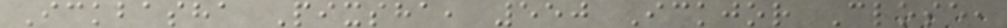Ickbasha Pixsha, 550 Ickjor Close,
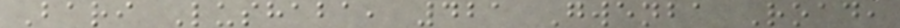Bari Lushaba, 421 Gwenba Road,
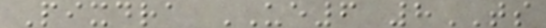Pixdra UE6 8TS
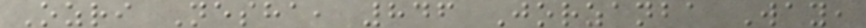Ozri Nesha, 846 Jorzanba Way,
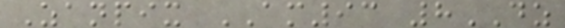Zanpix AM93 8DZ
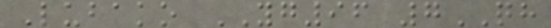Lubako YG96 7QH
